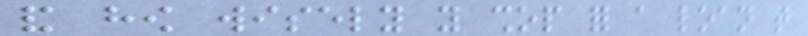and how wisely you shop for a loan that
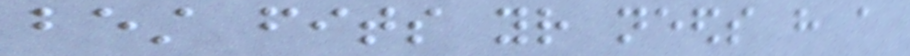best fits your needs have a
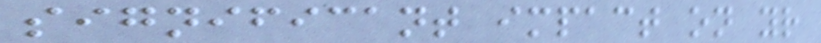significant impact on your
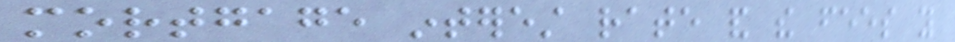mortgage interest rate and the fees you
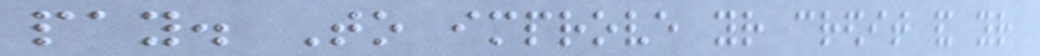pay. To improve your credit and your
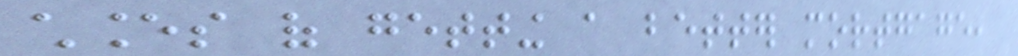chances of getting a better mortgage,
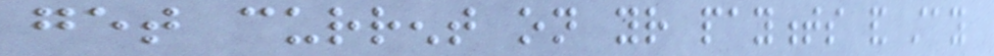get current on your payments and stay
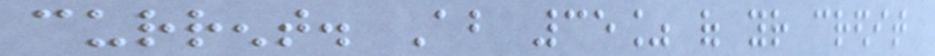current. About 35% of your credit
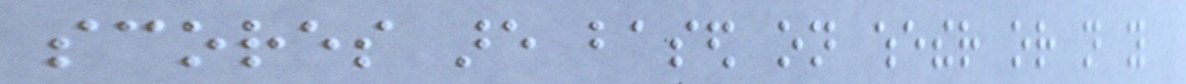scores are based on whether or not you
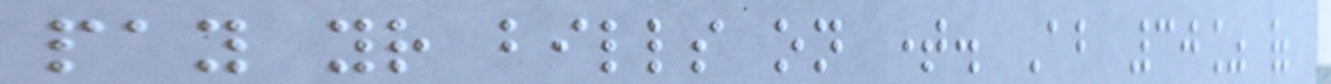pay your bills on time. About 30% of
